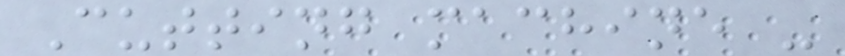Cutting machine -
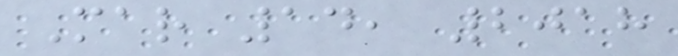Mar 14, 2018
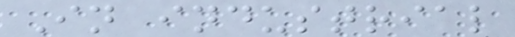In industrial
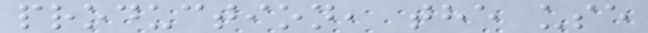production, the use
